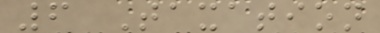6 Taxation
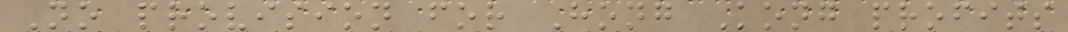No provision for Hong Kong profits
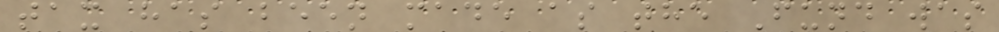tax has been made as the Fund was
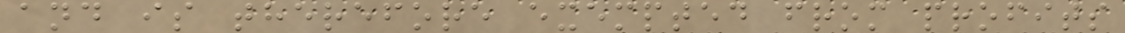and is therefore exempted from profits
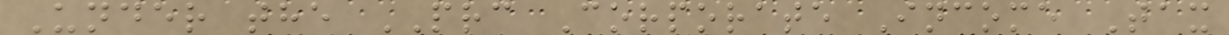Under the PRC Corporate Income Tax
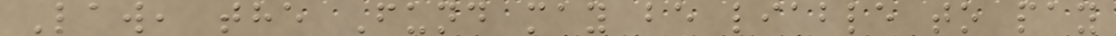Law, the Fund may be liable to pay
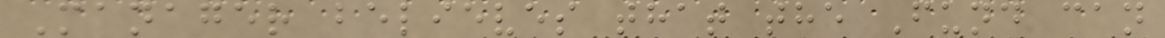Manager believes that the Fund can
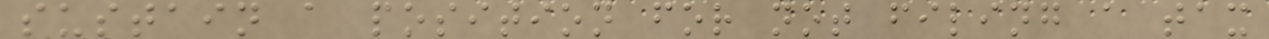sustain a position for not filing a tax
